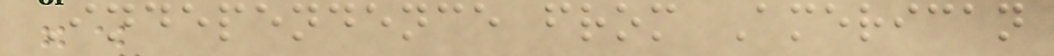Independence from American
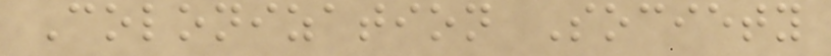Colonization Society
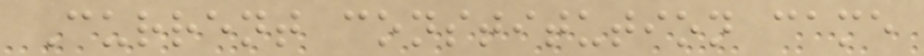Current constitution came
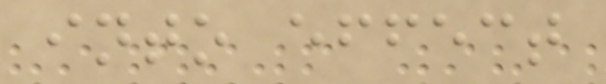into effect
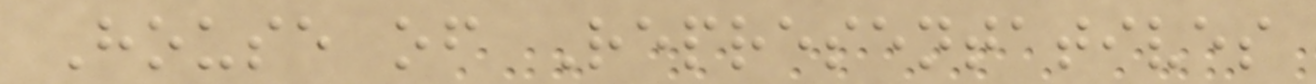House of Representatives
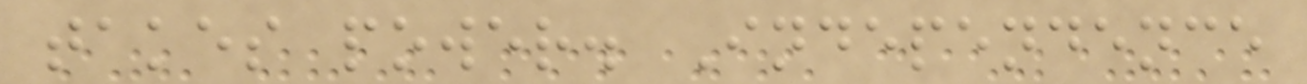takes power. Independence
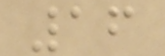16
